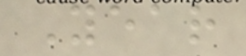Year
